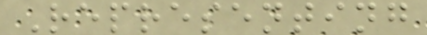Representing
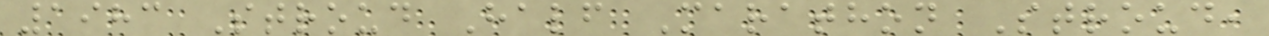1983 Stroud Half Marathon Stroud,
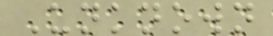Unknown
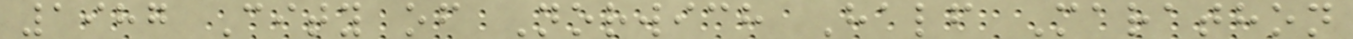1987 City of Norwich Half Marathon
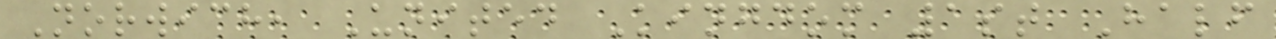Norwich, United Kingdom 1st Half
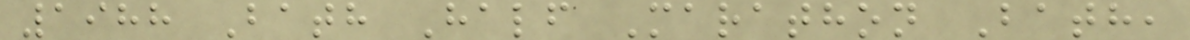1988 Bath Half Marathon Bath,
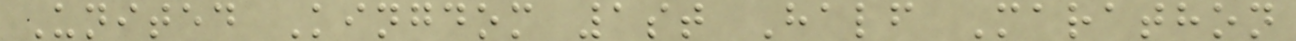United Kingdom 1st Half Marathon
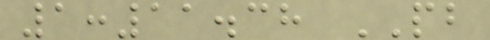1:11.38 PB
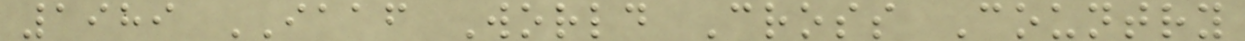1989 IAAF World Cross Country
